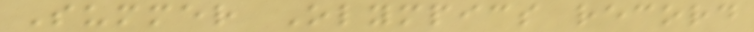Summer Olympics record
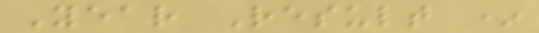Year Result *
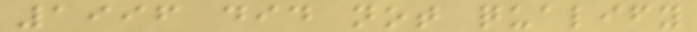1996 did not qualify
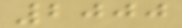2000
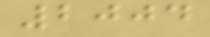2004
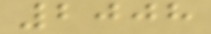2008
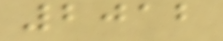2012
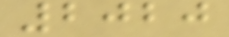2020
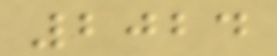2024
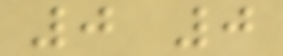0 0
